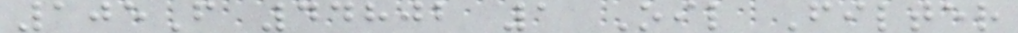105F 44802 1 Oil Filter
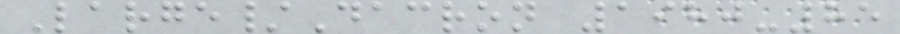Large/Dacron 1980-85
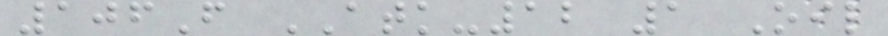106F ATK-12 1 Oil
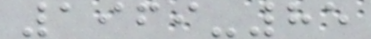1969-85
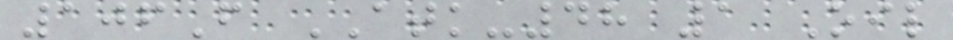106F ATK-48 1 Oil
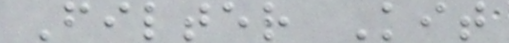Filter Kit
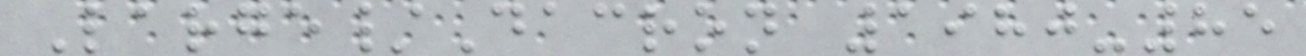Large/Dacron 1980-85
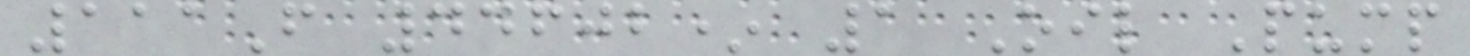111F 44602* 1 Oil Pump
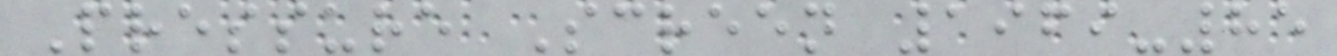Pressure Screen 1969-85
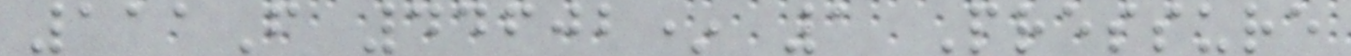111F 44602* 1 Pressure
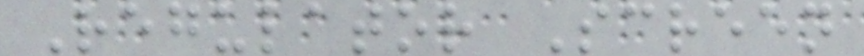Regulator Screen
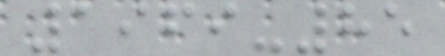1969-85
